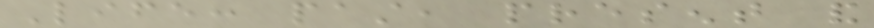Life: past, present and
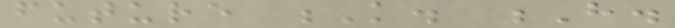future K. H.
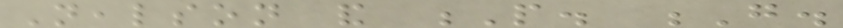Nealson and P. G.
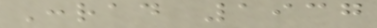Conrad 1937
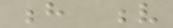h v
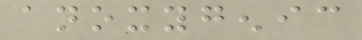anoxygenic
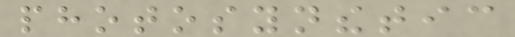photosynthetic
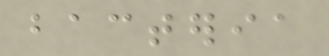bacteria
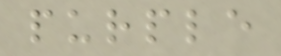purple
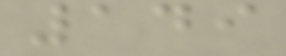149
